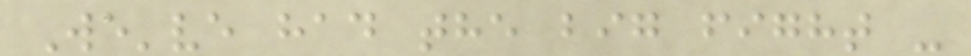We've had the big fight -
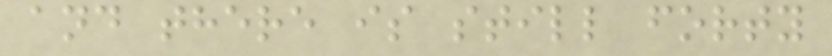and there is still forty
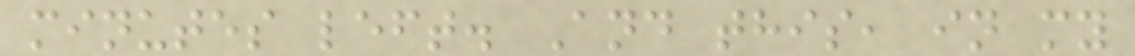minutes left. And this, in my
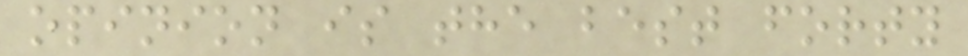opinion is the best forty
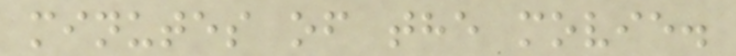minutes of the movie.
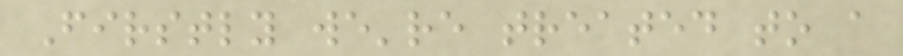Firstly we're treated to a
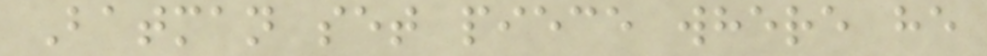Batman set piece where he
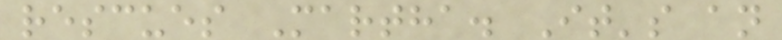rescues Martha. It's an
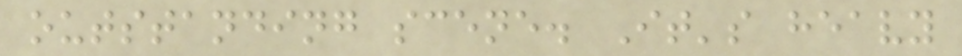outstanding scene. It's heavy
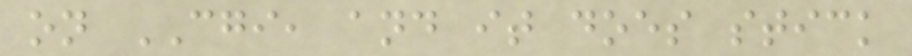on CGI, and it does stick
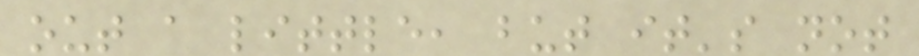out a little, but it's not
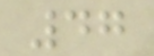47
